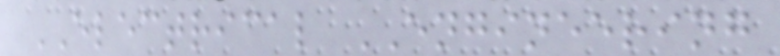ELECTRICAL ENGINEERING
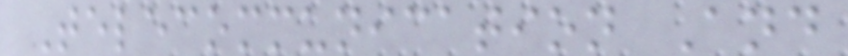Telecommunication And
